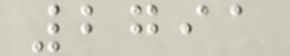2791
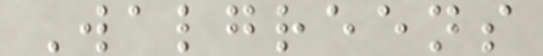Walgreens
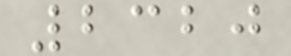2320
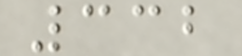332
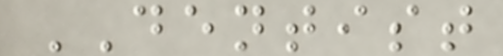DENTIST
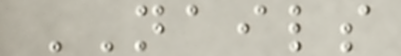NAILS
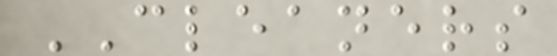CLEANERS
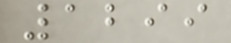1299
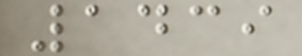1439
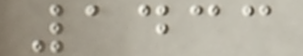1433
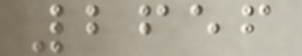2656
